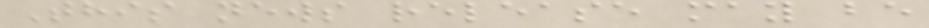This news release may be
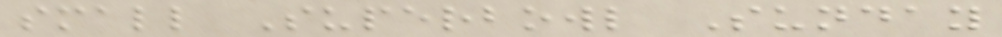small Superbowl Sunday
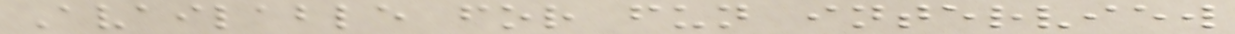Available for fun interview
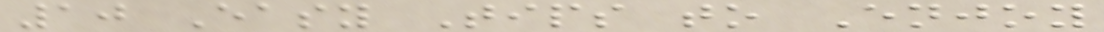10 Easy Tips to Enjoy
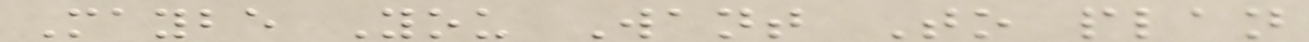Maybe You Want To plan
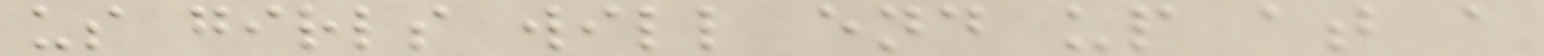us girls will end up at a
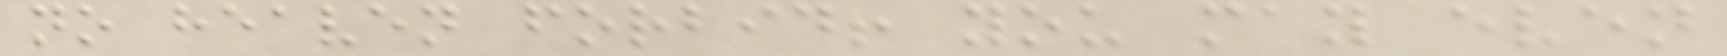no heaven forbid! you may even
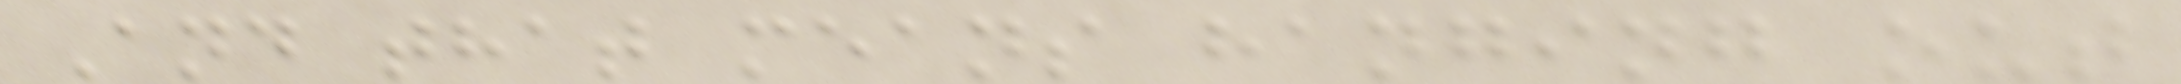And that means hanging out
